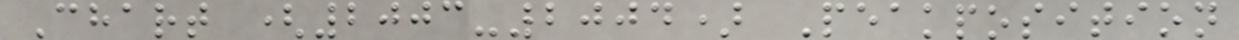Chart (2003-2004) Peakposition
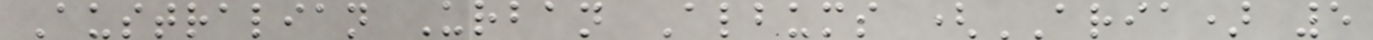Australian Urban Albums (ARIA) 5
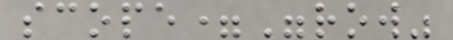scope="row"
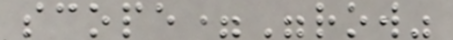scope="row"
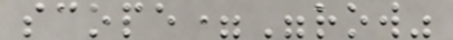scope="row"
